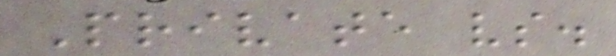Private vs.
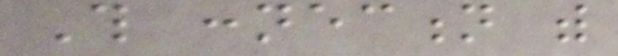This connection with
